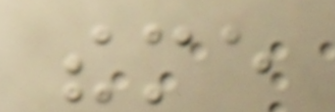theme
